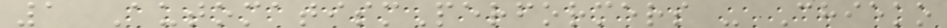1 AutomatismPerformers - Chieko
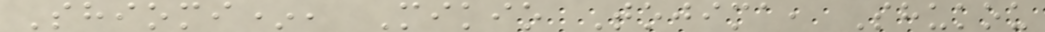Shiomi*, Mikio Tojima, Shukou
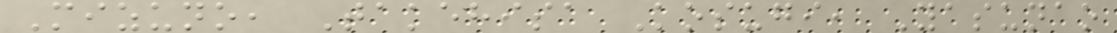Mizuno, Takehisa Kosugi, Yasunao
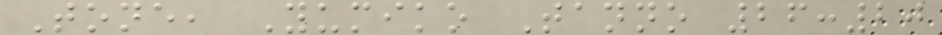Tone, Yumiko Tanno 26:20
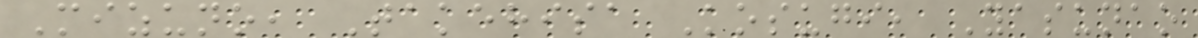Mizuno, Takehisa Kosugi, Yasunao
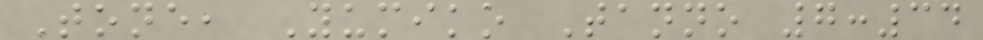Tone, Yumiko Tanno 7:34
